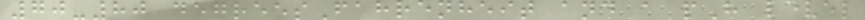70-80 degreesFahrenheit and a pH level
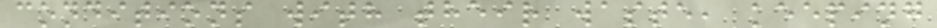conditions with their waste, keeping
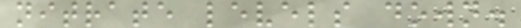nitrate levels down.
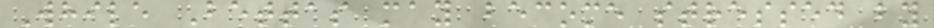While Bettas may become stressed by
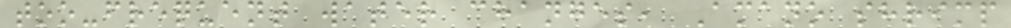too-frequent water changes, Amano shrimp
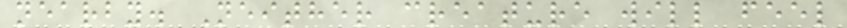nearby. Neither creature will feel
